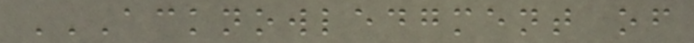ACKNOWLEDGMENT OF
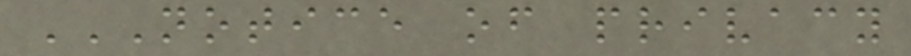NOTICE OF PRIVACY
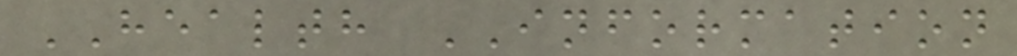HEALTH INFORMATION
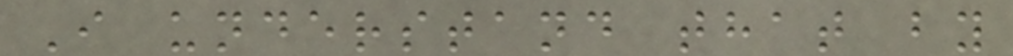I understand that by
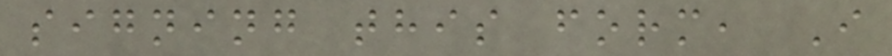signing this form, I
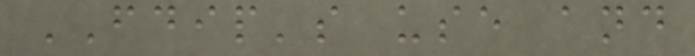FDIP's use and
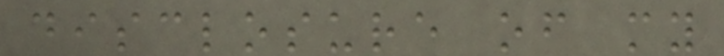disclosure of my
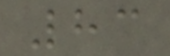83
